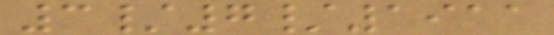3/7/1911
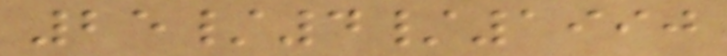25/4/1990
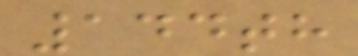144th
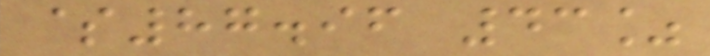$87.96 43%
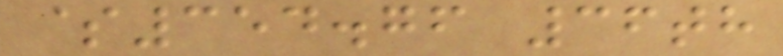$354.76 36th
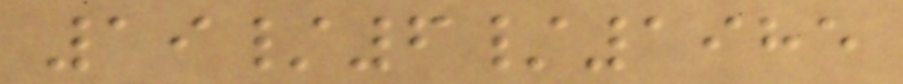19/6/1985
